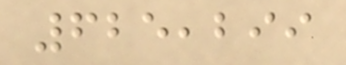625,299
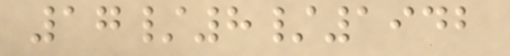17/8/1942
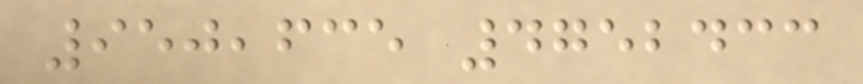950,635 4752433
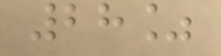28%
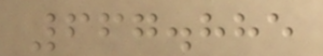667.885
